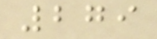279
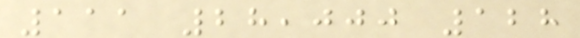111 28,000 128
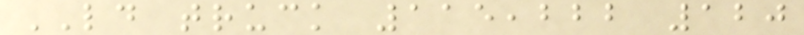LD truck 115,222 120
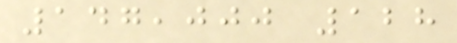147,000 128
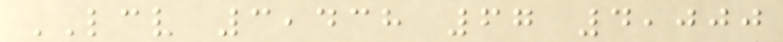LCV 3,438 67 4,000
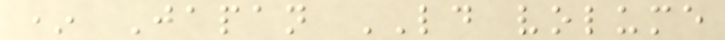* Japan LD volume
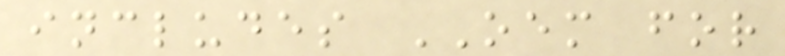includes OEM for
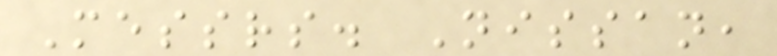Messrs. Nissan,
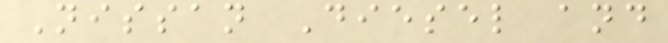Nissan Diesel and
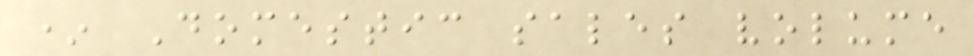* Domestic sales volume
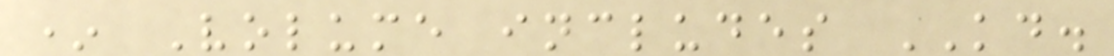* Volume includes KD.
